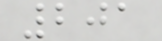201
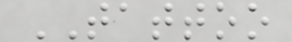TATTOO
